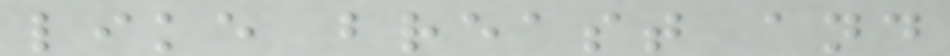like breast and
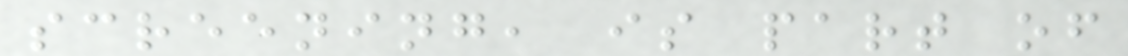screening, is part of
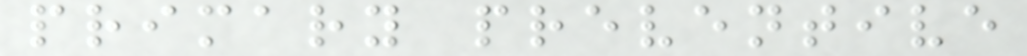primary preventive
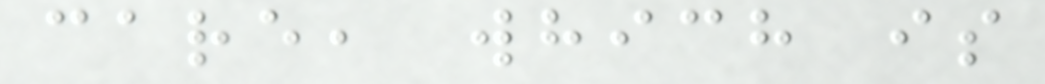care, which is
